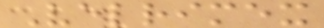Velrimex
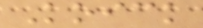Koick
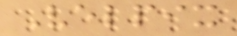Velpix
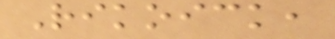Rikoick,
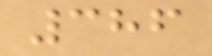386
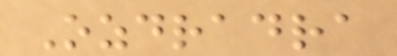Ozdradra
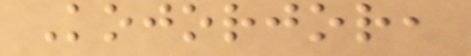Kojorjor,
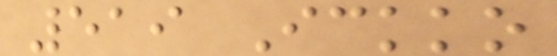519 Ickko
